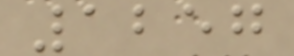1257
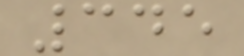345
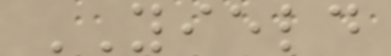YIELD
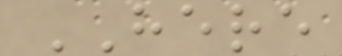HERE
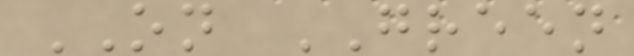ON GREEN
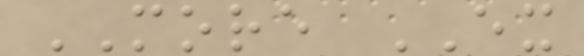MORE EX
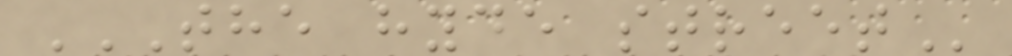THE HYDE STREET
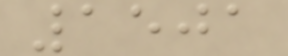1501
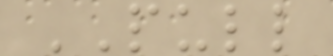PULL
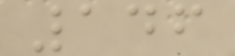146
